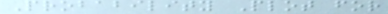Probability Plot for
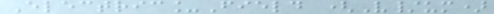Electric_Field (V/um)
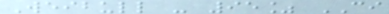Weibull - 95% CI
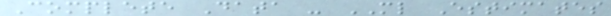Complete Data - ML Estimates
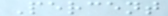Percent
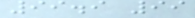99.9 99
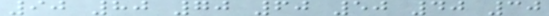90 80 70 60 50 40 30
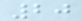20
